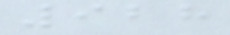928
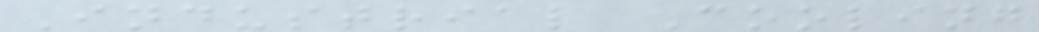Industrial Cooling
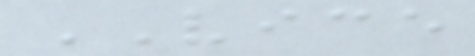VICE
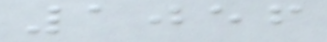1056
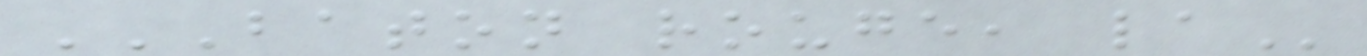BATON ROUGE, LA
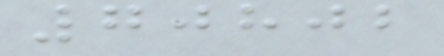70802
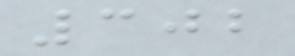302
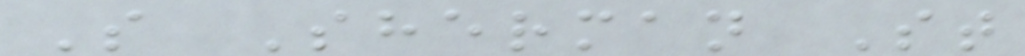S Sherman St
